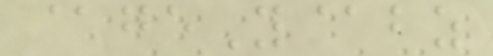@geY@bz
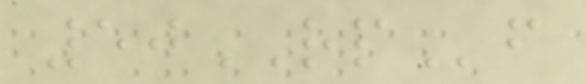50RPf
